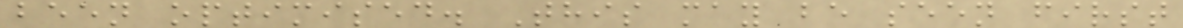been optimised. This may be seen first
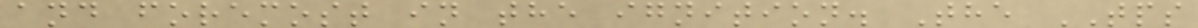and foremost in the ignition. The TPS
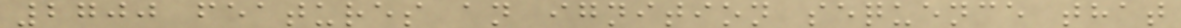2700 features an ignition sequence that
